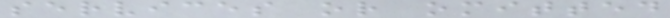services or omitted
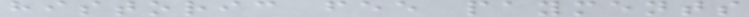historic fee payments
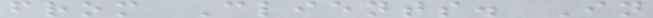from Clients. In
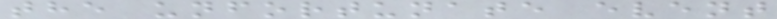the unfortunate event
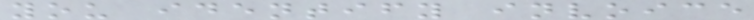you identify invoice
